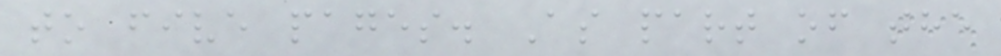to five pages. As part of the
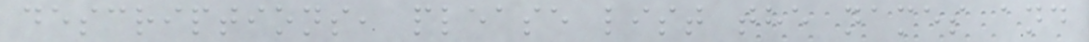descriptions, please list the names and
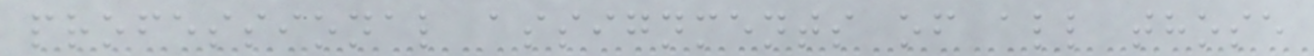professional assignments of all those
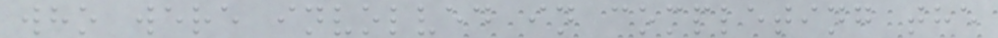who were involved in completing the
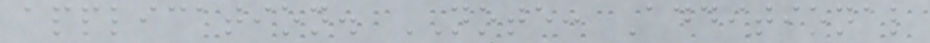application. NOTE: Additional
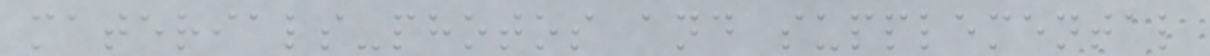materials-photos and supplemental
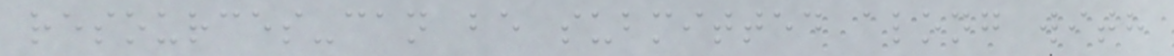resources-can be submitted along with
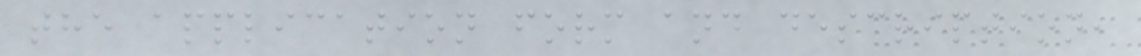the application form and description,
